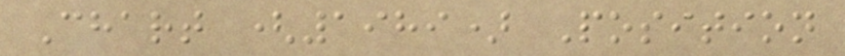Chart (1989) Position
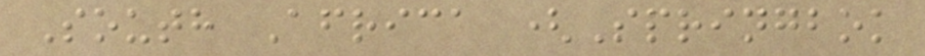South Africa (Springbok
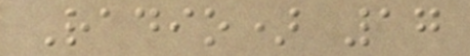Radio) 17
